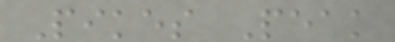Pikes Peak
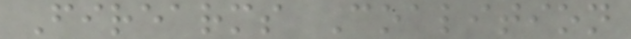Firearms Coalition
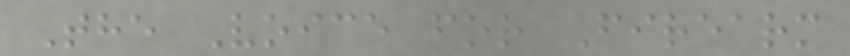The Voice for Firearm
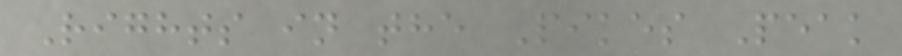Rights in the Pikes Peak
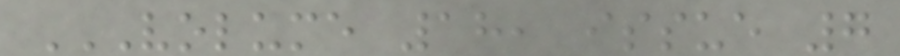VOLUME 18, ISSUE 7
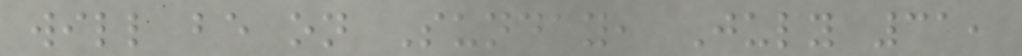will be on Sunday, July 31,
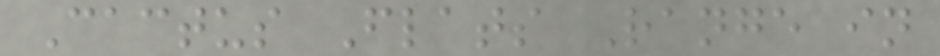Cactus Flats Range in
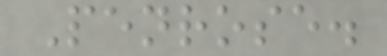Penrose.
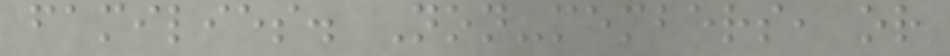families. Non-members, or
